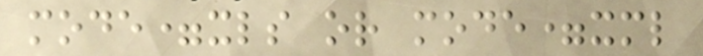mode=xls or mode=xml
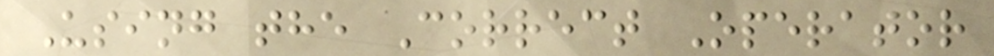Using the Correct Operator
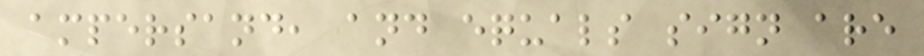ampersand, and equals sign are
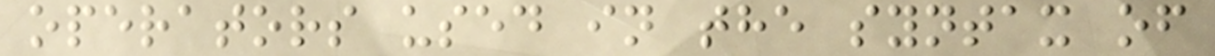operators used in the syntax of
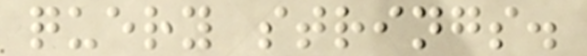query strings.
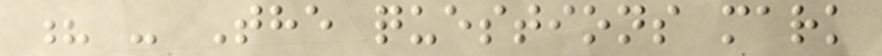? - The questions mark
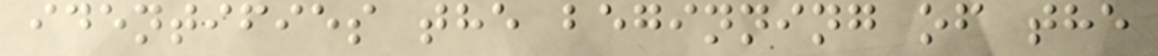identifies the beginning of the
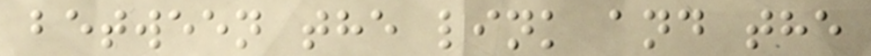between the link and the
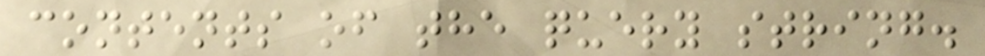contents of the query string.
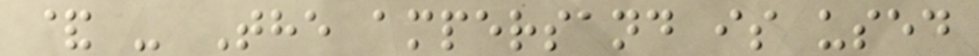& - The ampersand is used
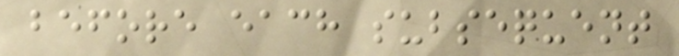before each subsequent
